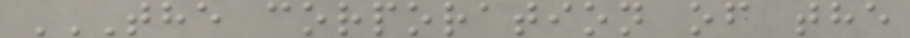THE CORPORATION OF THE
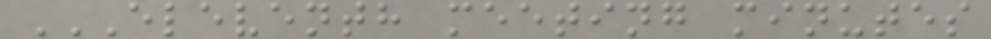ELEVENTH MEETING MINUTES
